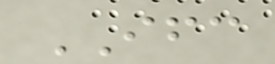IFC
